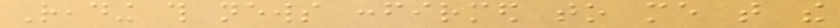Reading this news confirmed to me that the
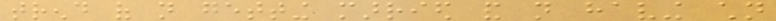trend of not getting married and not having children
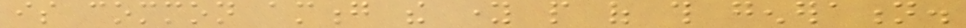is common among the young people of this generation.
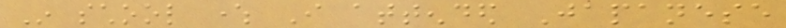In school where I attended Japanese
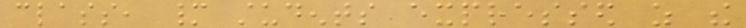class, many students expressed as the
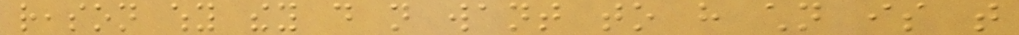reason why they do not want to have children is that
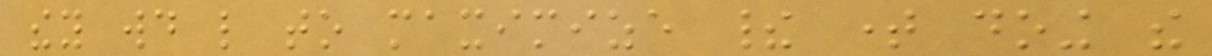they would like to maximize their time doing the
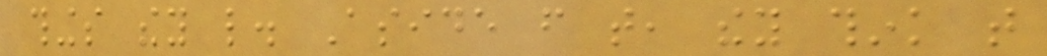things they like. Aside from that, they think that
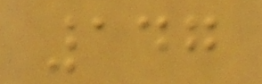147
